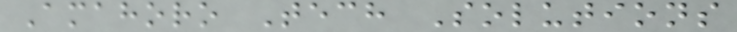Amahoro Tech Solutions
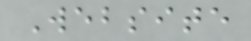Website
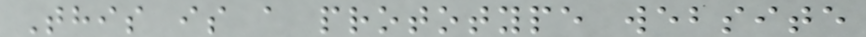This is a prototype website
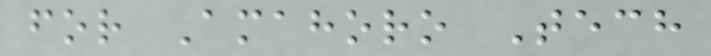for Amahoro Tech
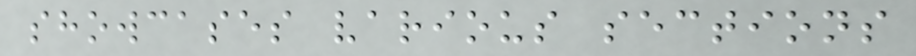showcases various sections
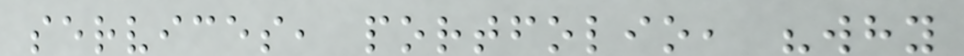services, portfolio, "why
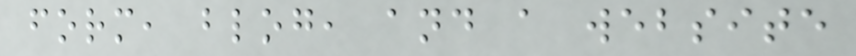form, blog, and a website
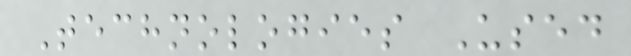Technologies Used
